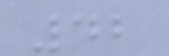42
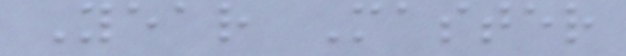Year Master
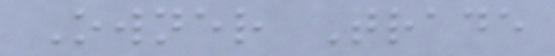Owner Trade
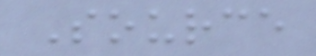Source
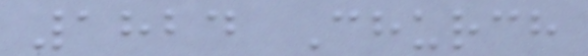1824 Church
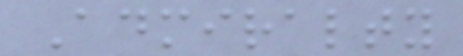Admiralty
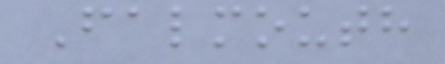Falmouth
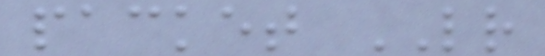packet LR
